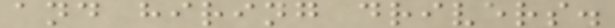and hiring drivers.
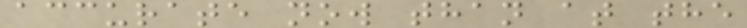accurate now than at the
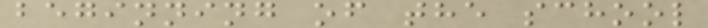beginning of the school
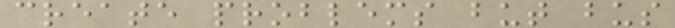create problems but bus
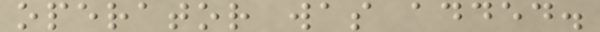operator was added.
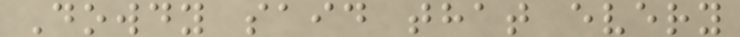Dowdy said that every
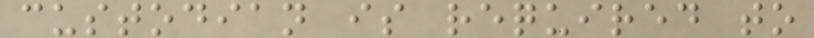custodian is required to
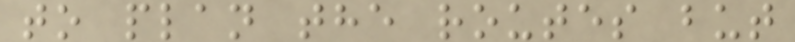to plan the routes but
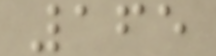165
